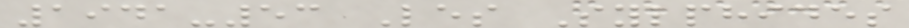1941-53 Les Sylphides
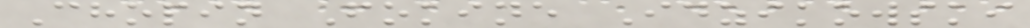Chopin Fokine Idzikowski
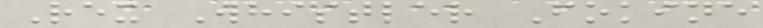Rex Whistler Fokine
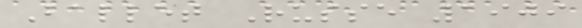Ballet Russe 1909
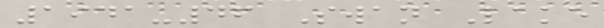1941-46 Swan Lake
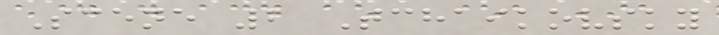Scene 2 Tchaikovsky
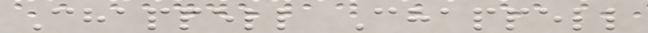Chappell Chappell
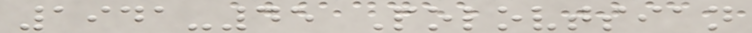1941-45 Polovtsian
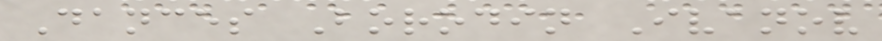Dances Borodin Ivanov
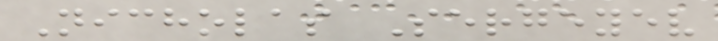Nicholas Sergeyev
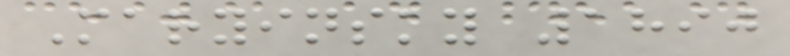Maryinsky 1890
